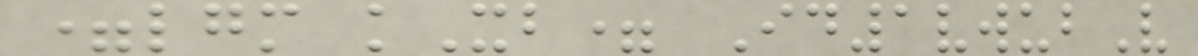=lgm kXb= Id1vwubV
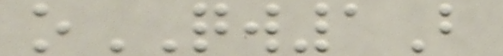oQW1B
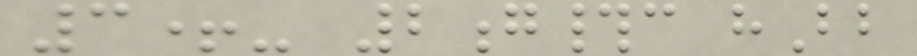3+- 2g#c hBb
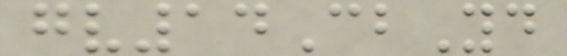gv14CbYd
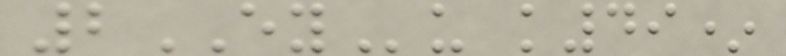2EYu k49*
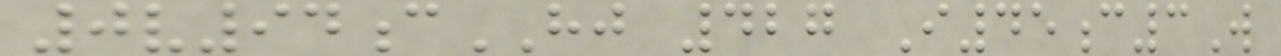0v94cHJ 427 I45c3W
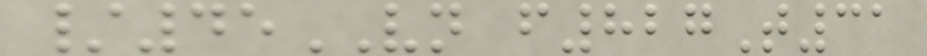/45VN f827T31
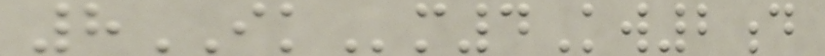8IKm4Kw2d
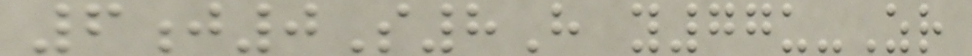6j0S8H y77u-Zr
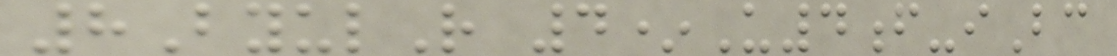8ByulR 4*U4f-iBc
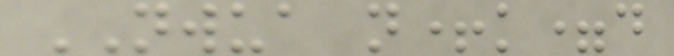NWUA n+k=d
